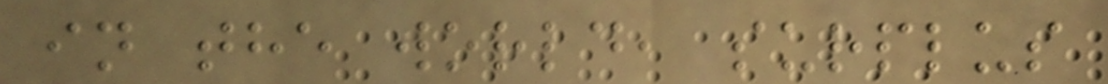in the world, surplus
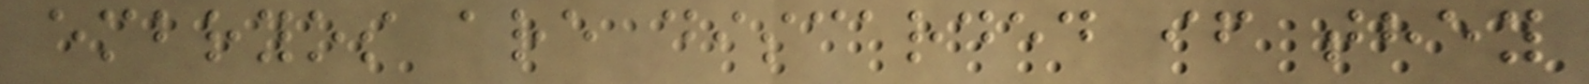embryos are discarded if they
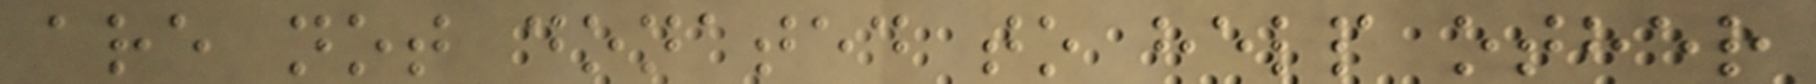are not donated to help other
